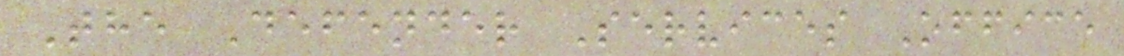The Defender Services Office
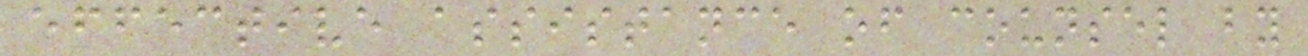effective assistance of counsel by
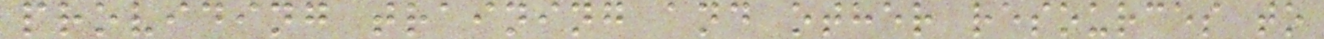providing training and other resources to
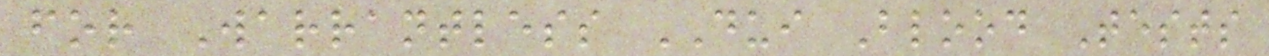for Warrantless DUI Blood Tests
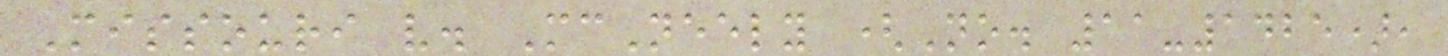Missouri v. McNeely (No. 11-1425),
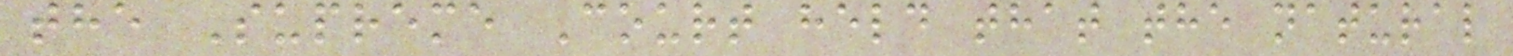the Supreme Court held that the natural
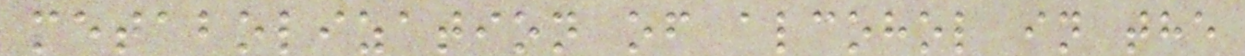metabolization of alcohol in the
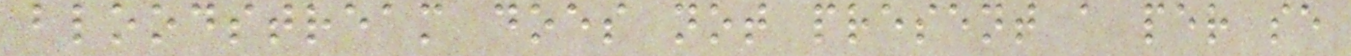bloodstream does not present a per se
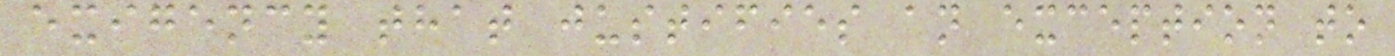exigency that justifies an exception to
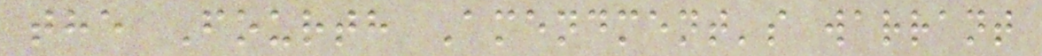the Fourth Amendment's warrant
